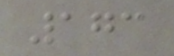173
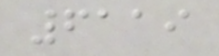6119
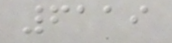6119
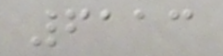6113
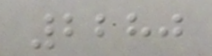2280
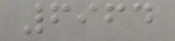6964
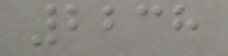2238
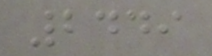2449
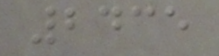2435
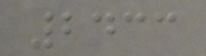2433
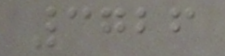3726
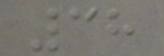38
